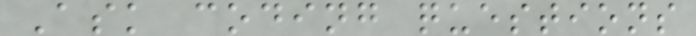Ask coding questions
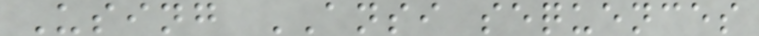Using ANSI sequences
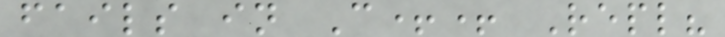fails in C++ Repl?
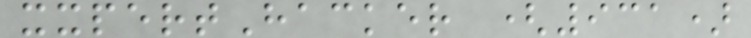xxpertHacker (931)
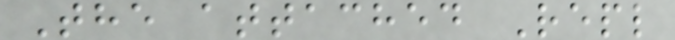The attached Repl
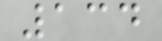134
